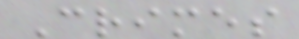Crimes
